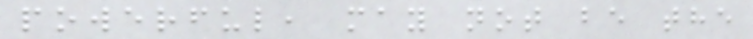powerful, may not be the
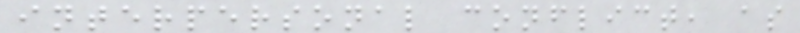interpersonal conflict, as
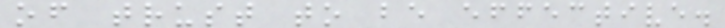of trust to be effective.
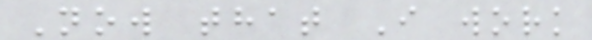Now that I work
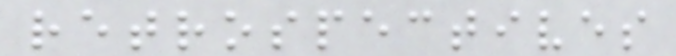retrospectives
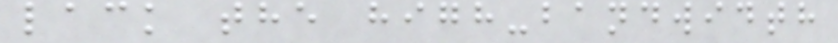lack the high-bandwidth
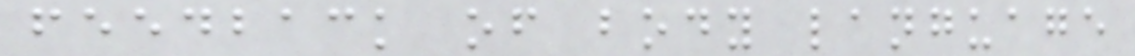feedback of body language
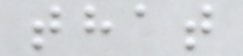that
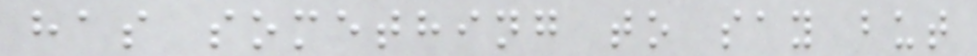has something to say but
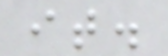it.
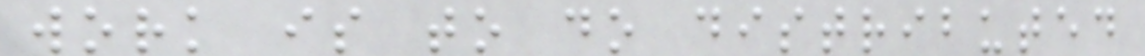work is to do distributed
